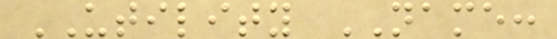UTILITY NAME:
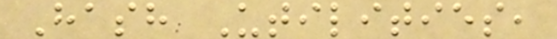Hash Utilities,
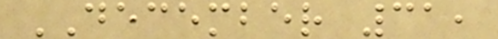DECEMBER 31,
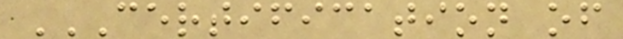CERTIFICATION OF
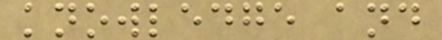knowledge and
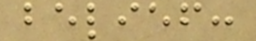belief:
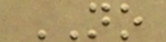NO
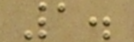1.
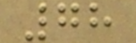78
